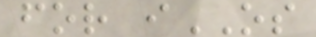for iOS
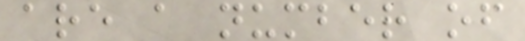are a number of
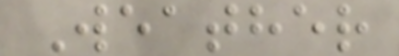Weather
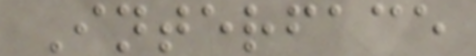Interface
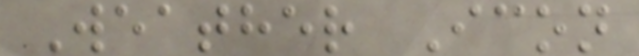Weather Icon
